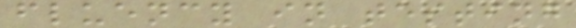fluency in testing
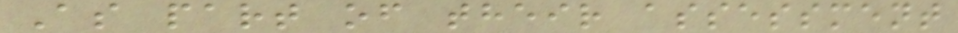As part of their assessment
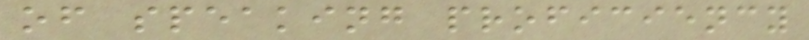of speaking proficiency
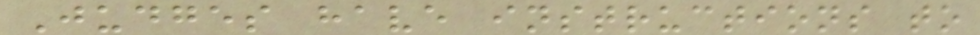Judges have instructions to
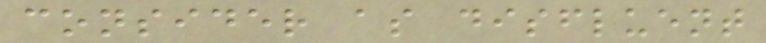consider as disfluent
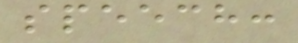speech:
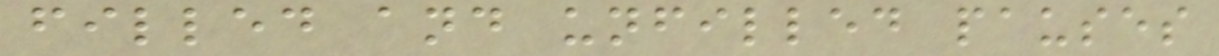filled and unfilled pauses
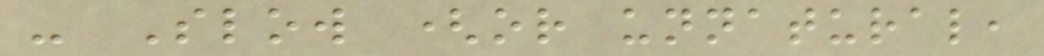- Slow (or unnatural,
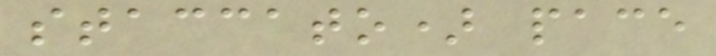staccato) pace
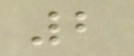2
